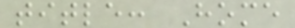title: Home
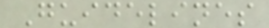Guidelines
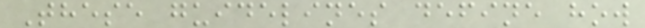These guidelines define how
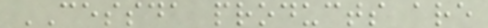CESSDA products are
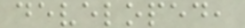developed,
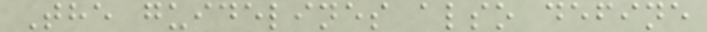The guidelines also define
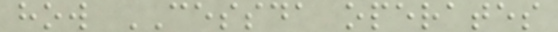how CESSDA operates
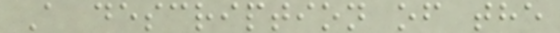A description of the
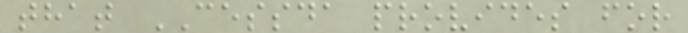that CESSDA provides for
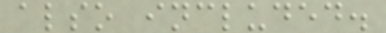also included.
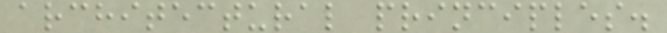architectural principles.
